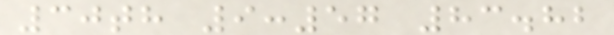30th 9:57 83.82
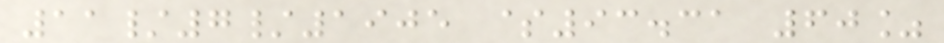11/7/1905 $93.31 60%
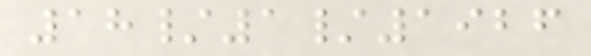18/1/1926
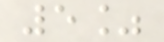5%
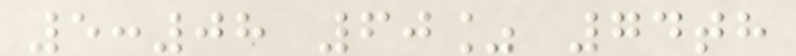5:08 60% 74th
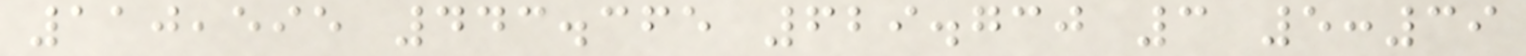110,595 443.365 629.730 3 5:39
